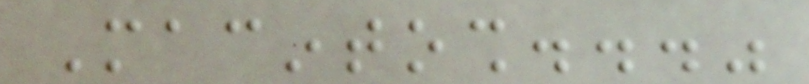Macintosh..."
